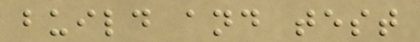build and test
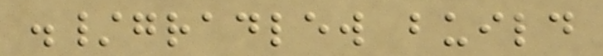./gradlew build
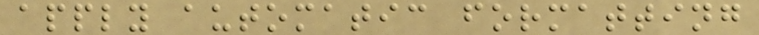apply automatic formatting
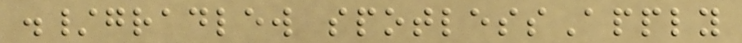./gradlew spotlessApply
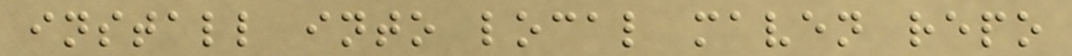install into local maven repo
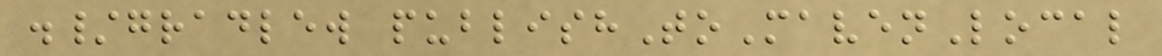./gradlew publishToMavenLocal
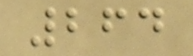264
